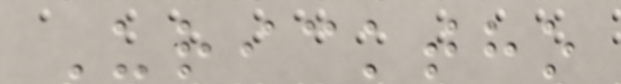Uricktho
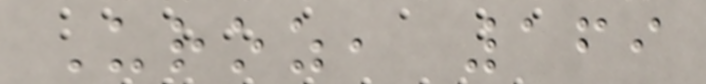Uroz, 169
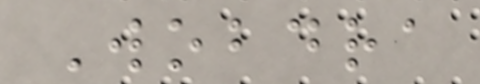Wobdra
